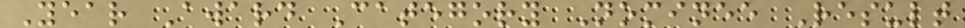Year Award Category Nominee Result
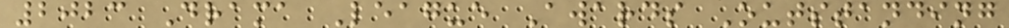2023 Drama League Awards Outstanding
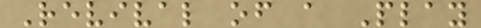Revival of a Play
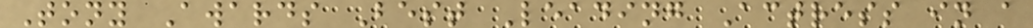Tony Awards Best Leading Actress in a
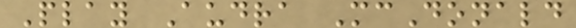Play Audra McDonald
